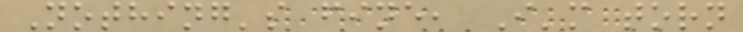Nothing's fine, I'm torn
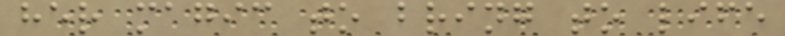her magic to bring to life
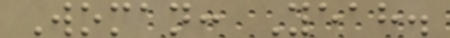Woman: Yeah.
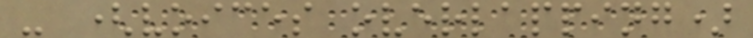- (voices overlapping)
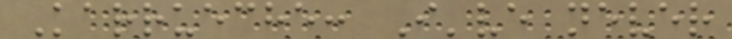Karrueche: I've never
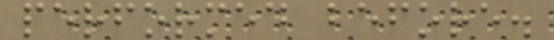performed before.
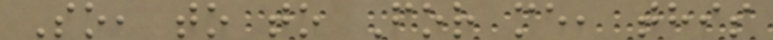So, to to For me, this
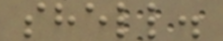shell.
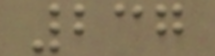237
